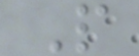P
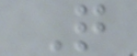Q
